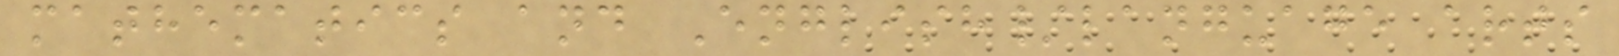mathematics and English/language arts
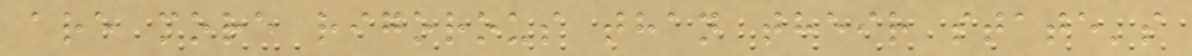are more rigorous than their state's
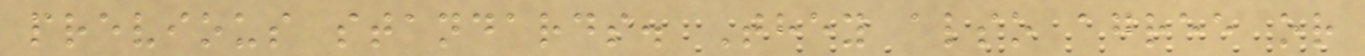previous standards. They also agree or
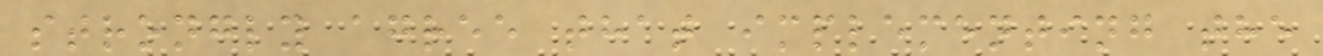strongly agree that implementing the
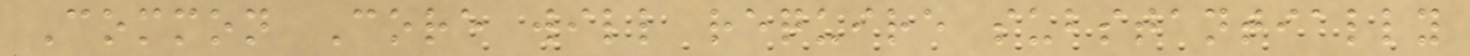Common Core will require substantially
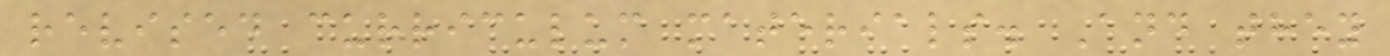revised curriculum materials. And they
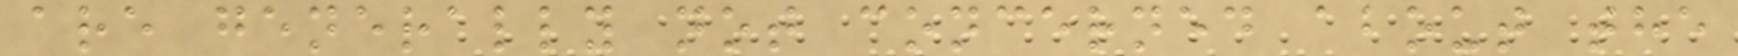are generally not concerned about the
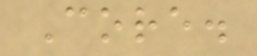Core.
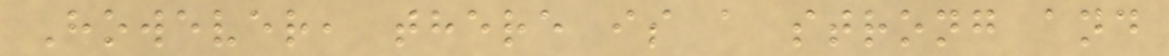However, there is a strong and
